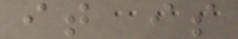it is
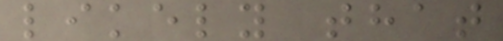likely that
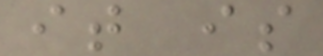it is
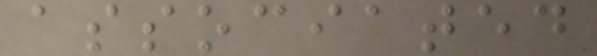associated
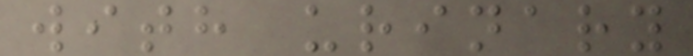with urinary
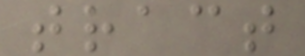tract
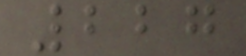227
